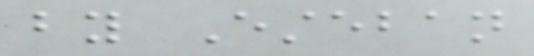by Esteban
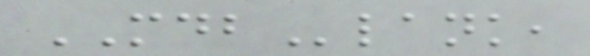MDBlank,
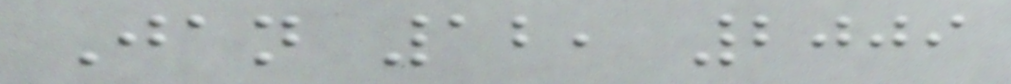Jan 12, 2009
